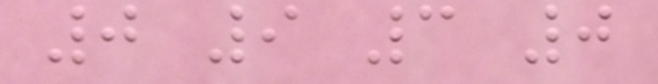0 9 3 0
